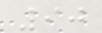90
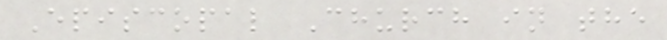Episcopal Church in the
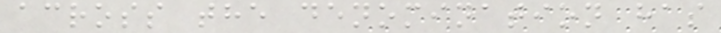across the denomination has
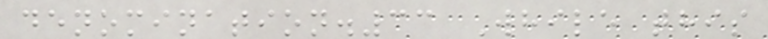denomination.33 While this
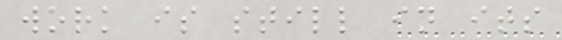work is still in its
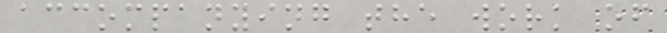accompanying the work of
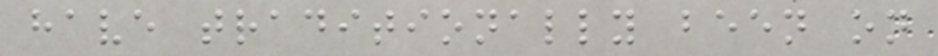have traditionally been on
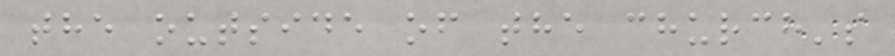the outside of the church's
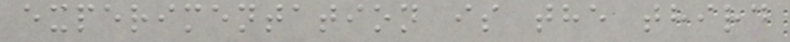experimentation is the third
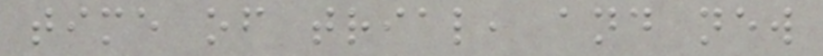time of trial, and new
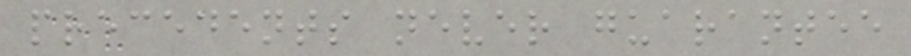precedents never guarantee
